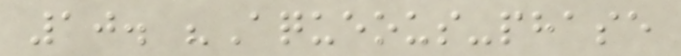10. "Aqueous-phase
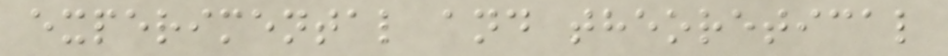experimental and theoretical
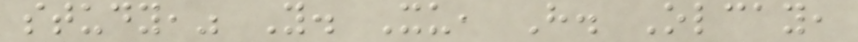study," Y. Xu, H. Olcay,
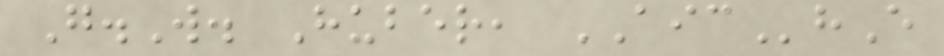G.W. Huber, AIChE
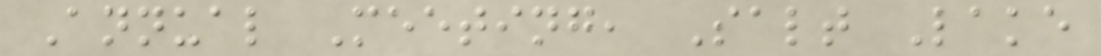Annual Meeting, Salt Lake
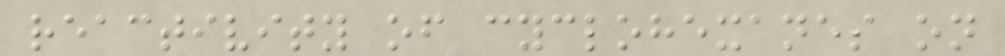reactivity of cyclohexanes on
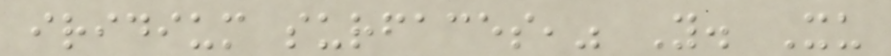iridium surfaces," Y. Xu
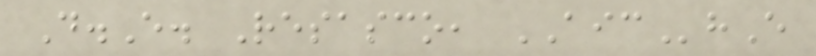D.E. Resasco, AIChE
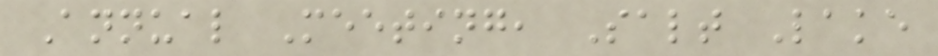Annual Meeting, Salt Lake
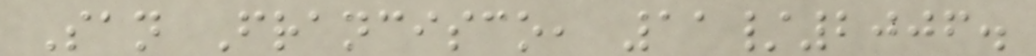San Francisco, 11/2006.
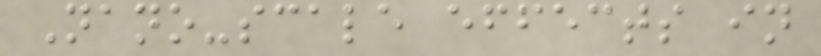Nano-scale effects in
